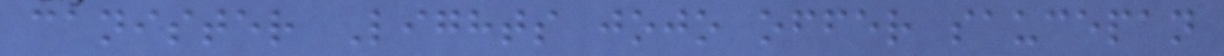canister Lights jojo offer saucepan
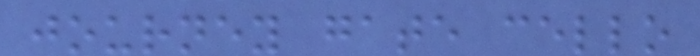journey gate cello
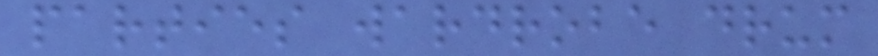parties wardrobe drum
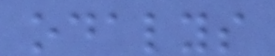odalys
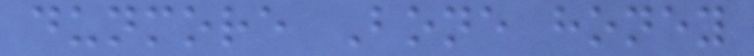dunmore Bone honey
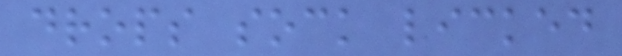drops sock licked
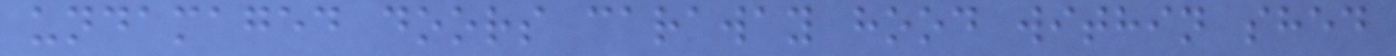undamaged doors caraway hood within shed
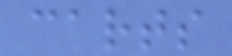carts
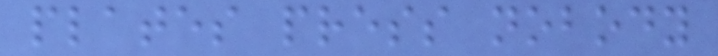plates press nobody
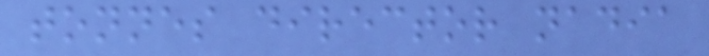tonnes director nadia
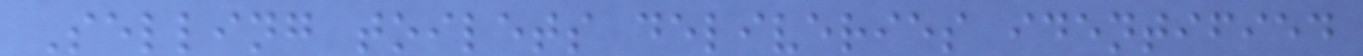Selling toilets deliveries identified
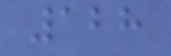128
